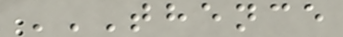THENCE
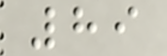89
